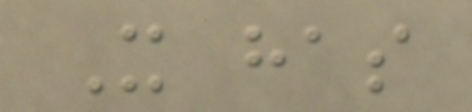It has
